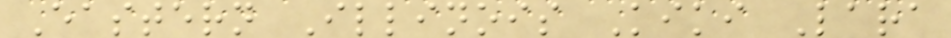Eastern Illinois Kiki Lara
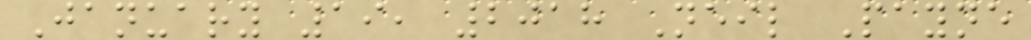January 19, 2018 Neil Payne
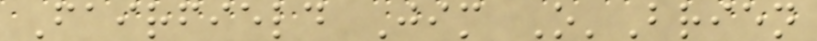Fairfield Jim O'Brien
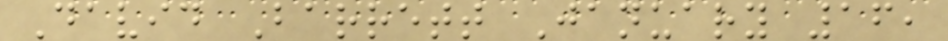David Barrett January 16,
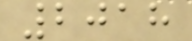2018
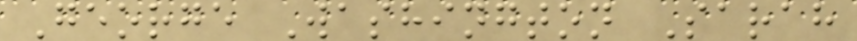George Washington Sarah
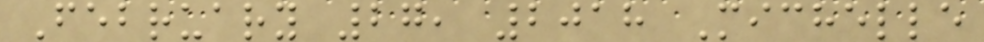February 27, 2018 Michelle
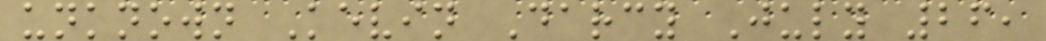unknown Kevin Darcy July 26,
